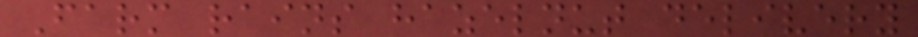Farm rains hazelnut delivery
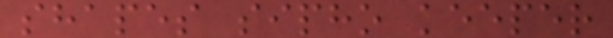shapes sipho keeper
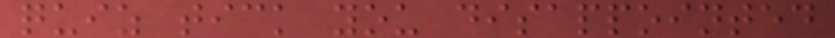quiz tick you disappointed
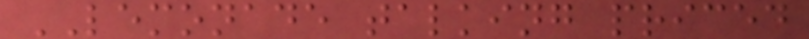LEMONADE talking priced
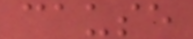cause
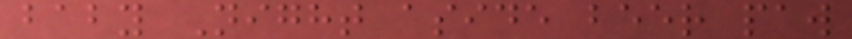baby Night aside beer paw
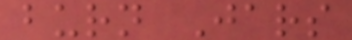burn Jars
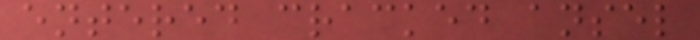entered cracked ansel
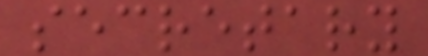secretary
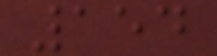154
